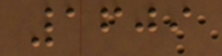1609
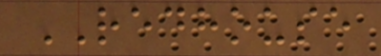REDHOUSE
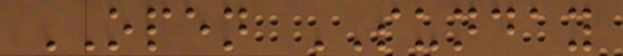OPEN SUNDAY
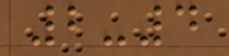2-4
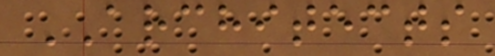ARCHITECTS
